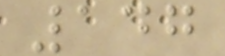147
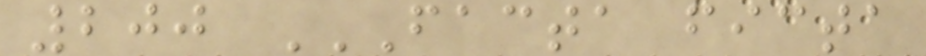200 FACTA FICTA
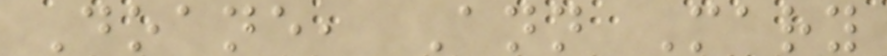Doane, Ann Mary
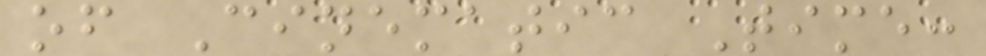of Cinematic Time:
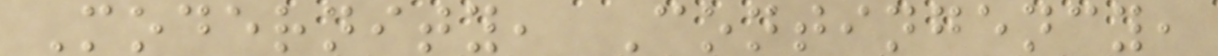Modernity, Contingency,
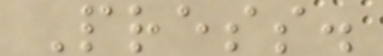Press.
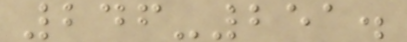246-251.
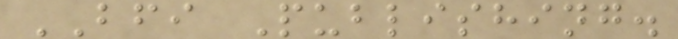BFI Publishing.
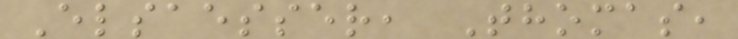Elsaesser, Thomas,
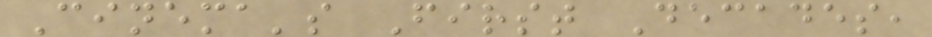Cinema's First Decades,
